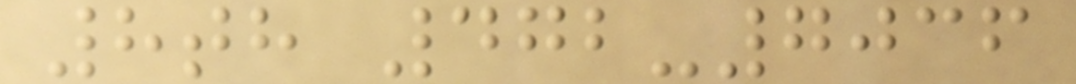8th 472-7036
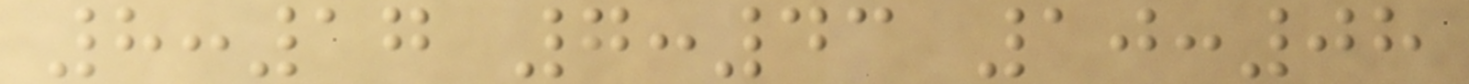8:17 7:43 10:08
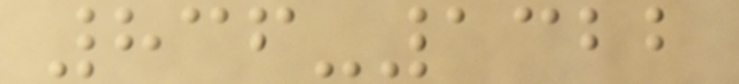836-1322
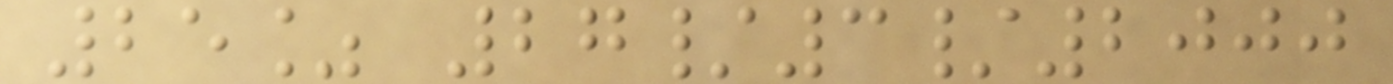25% 27/3/2000
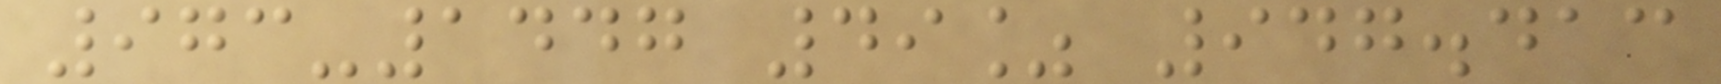973-1447 49% 947.413
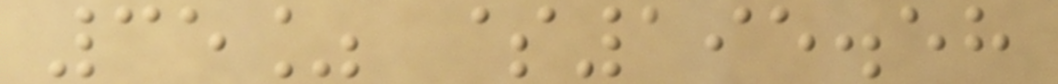35% $195.58
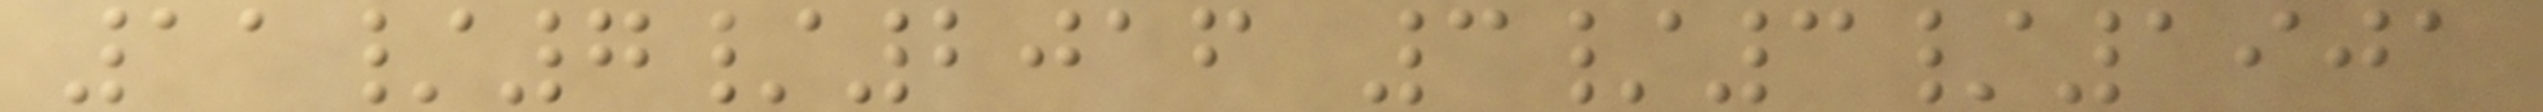11/7/2016 3/3/1901
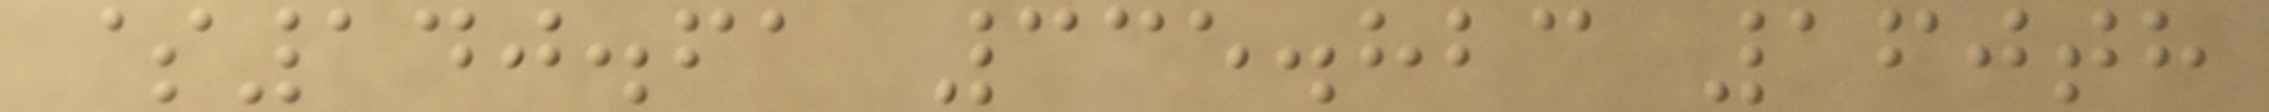$140.61 335.823 160th
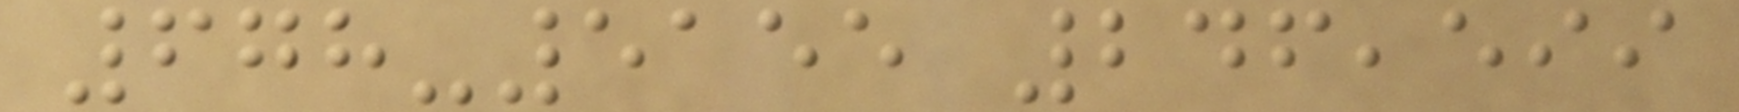678-5155 246,599
